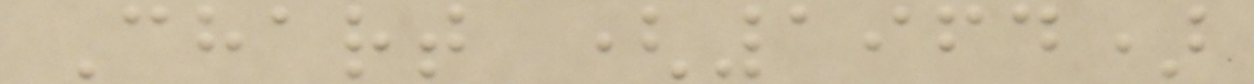Chart (1964)
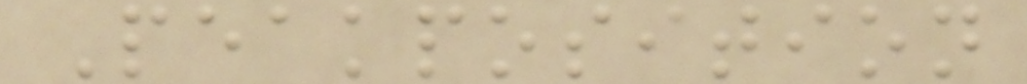Peakposition
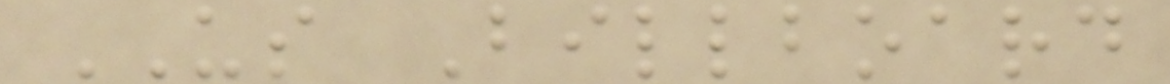US Billboard
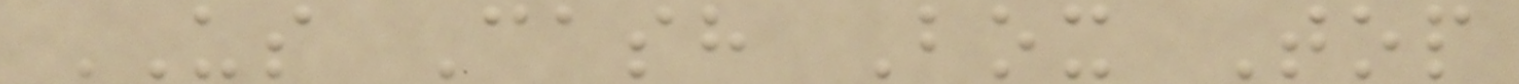US Cash Box Top
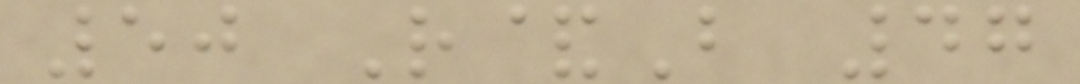50 R&B 47
